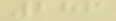286
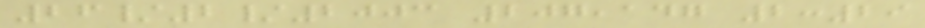26/2/2003 207,147 2:29
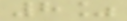8%
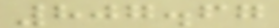807.67
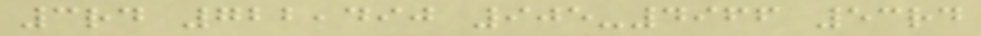3rd 722,490 905-4966 53rd
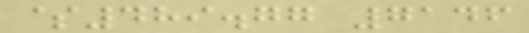$489.77 7146
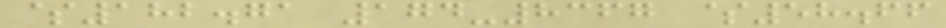$182.71 174-8367 $58.66
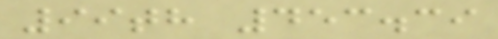99th 453.39
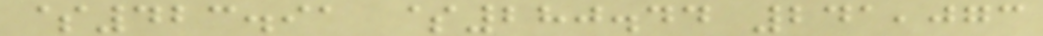$423.91 $280.44 241,073
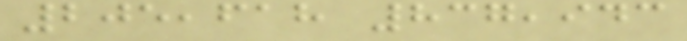205,618 837,943
